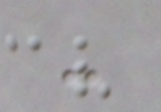-
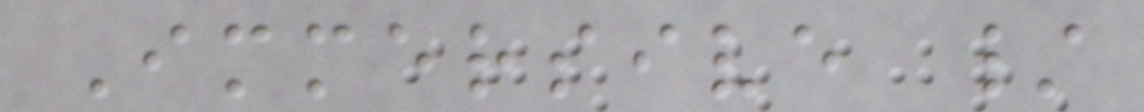Immersive /
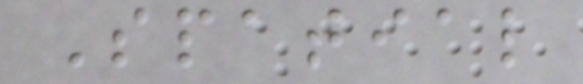Spatial
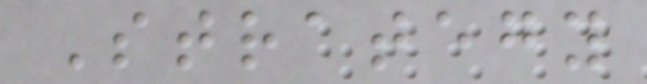Strategy
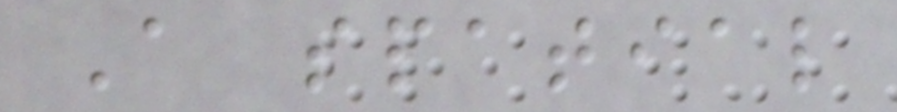A spatial
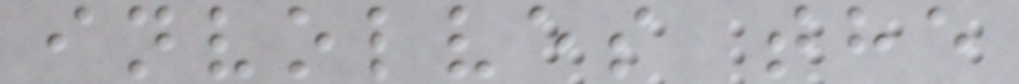involves the
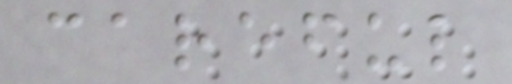careful
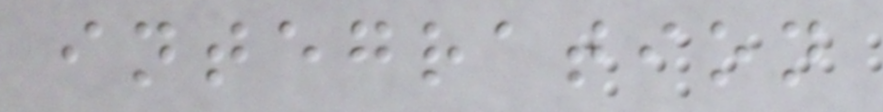integration
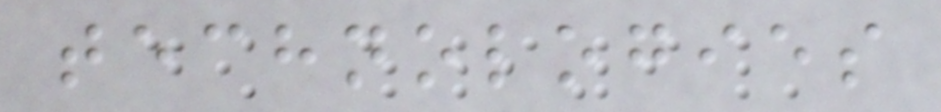technologies
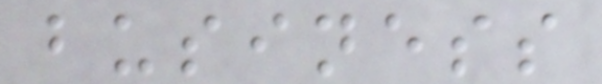business
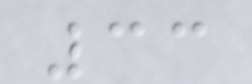33
